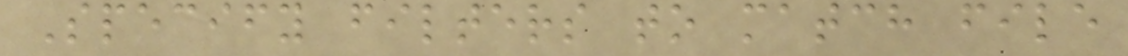Specify filters to match file
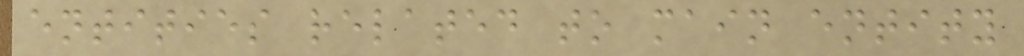entities related to main entity
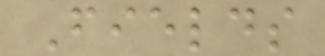Fields
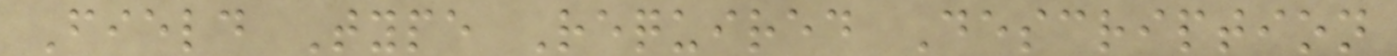Field Type Required Description
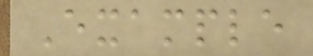Example
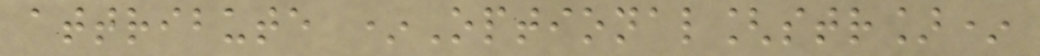attribute *Optional[str]*
